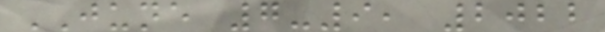JUNE 7-9, 2022
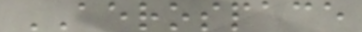AEROSPACE
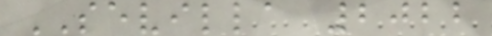SEVILLA 2022
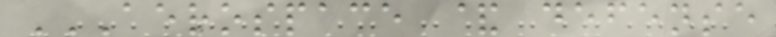AEROSPACE & DEFENSE
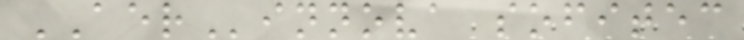AERinnova sofitec
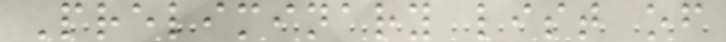Preliminary list of
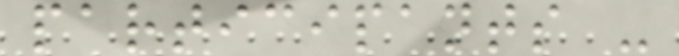participants -
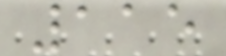115
